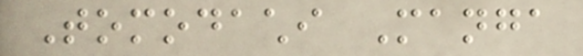Tomodachi Manga
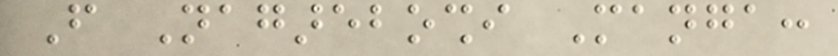From Nagareboshi Manga:
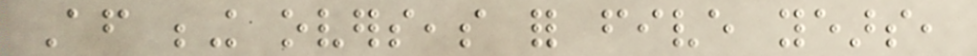After being overseas for five years,
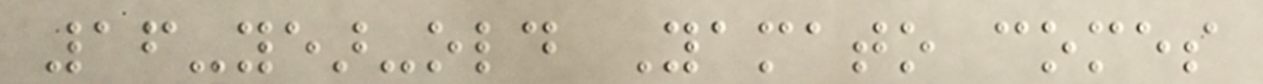16-year-old Yamato comes
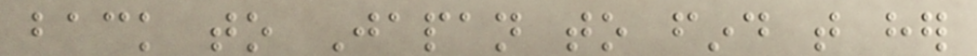back to Japan to find that her
